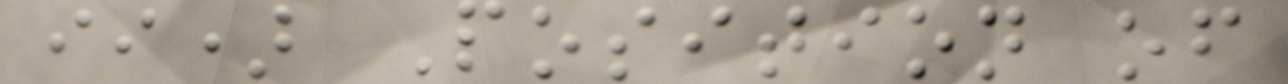ii) Position of
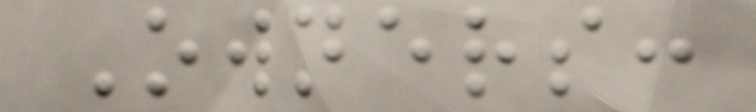Owners:
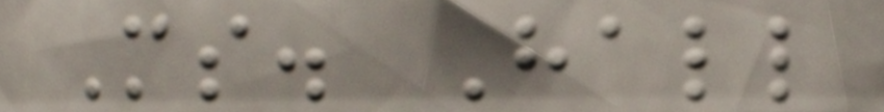Ms. Hall
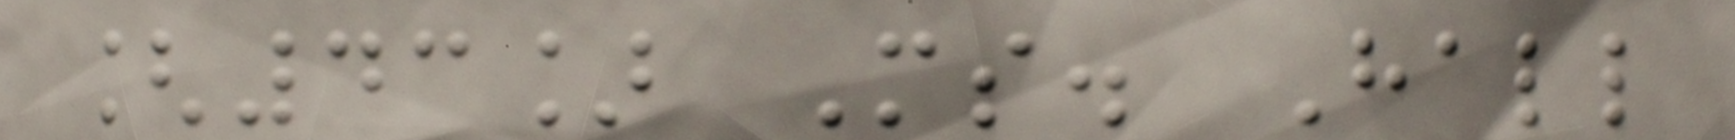[43] Ms. Hall
